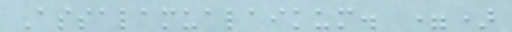Assalamualaikum. =)
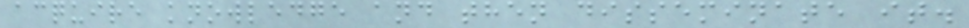acquire knowledge and then disseminate it.
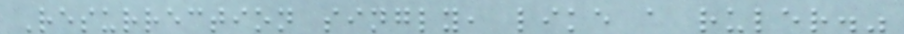Resurrection singly, like a ruler."
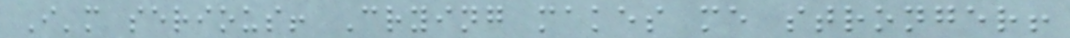I'm serious! Crying makes me stronger!
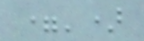=')
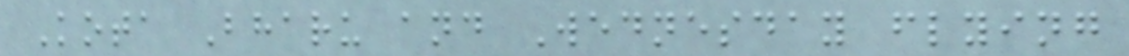Kota Bharu and Wednesday flying
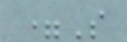=S
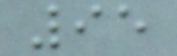95
